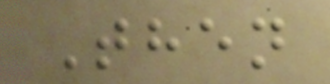Then
